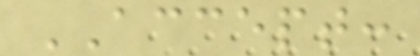ACCEPT:
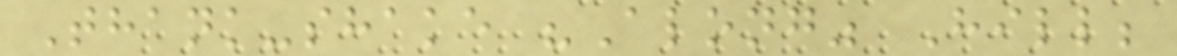Thank-shake "Along" Hill;
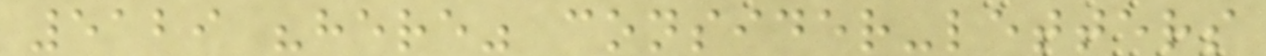5129 "here" consider-letters
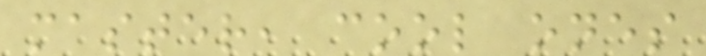master, cool ones
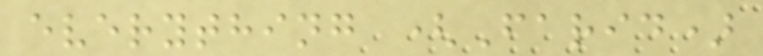everything (Farid)
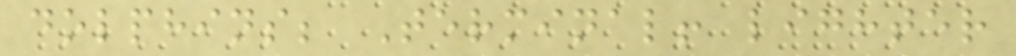dolphins; Terminal! lighter
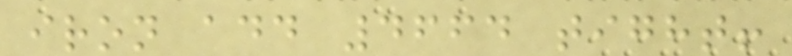iron add 4664 tight!
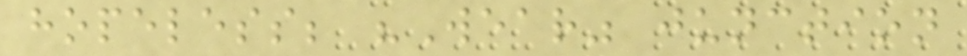hopeless; "Wear" junction
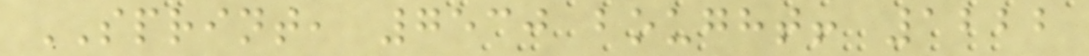SPRINT, 7530 bought! 1222
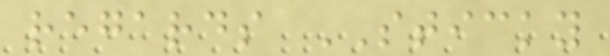regards STICKY
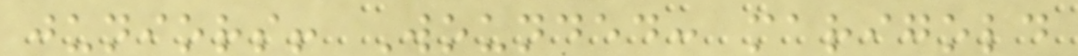juniors! Wounded: marigold
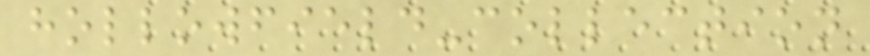hollowfield-collection
